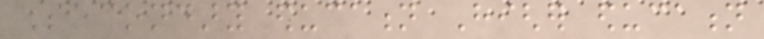Secondary education Higher education
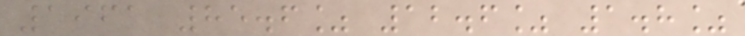1961 85.6% 12.6% 1.8%
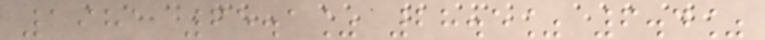1981 65.1% 28.5% 6.4%
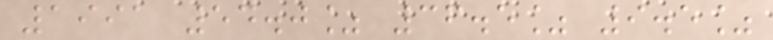1991 54.0% 36.5% 9.5%
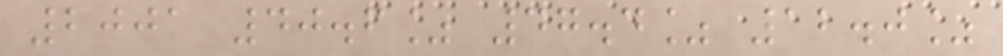2001 40.6% 47.4% 12.0%
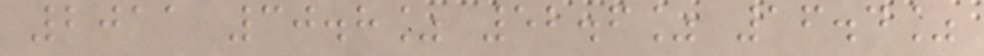2011 30.8% 52.6% 16.4%
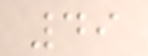49
